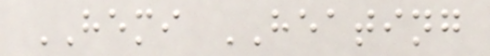HEMI HEATING
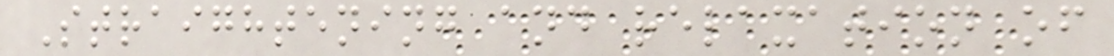Straightening and relaxation of
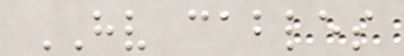HV cables
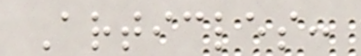Articles:
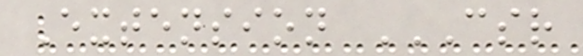Extension CSR
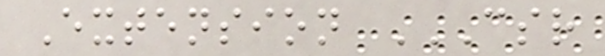Extension CSR
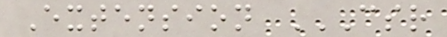Extension CSR
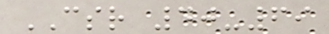CSR 40-69
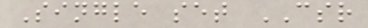Single set CSR
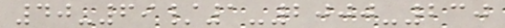40-69/1-2000-230
